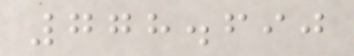778.690
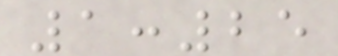1:25
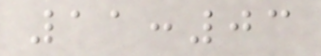11:03
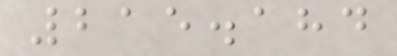215.184
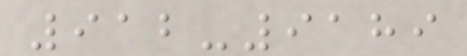912-9189
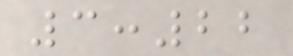3:22
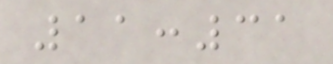11:31
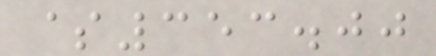$353.00
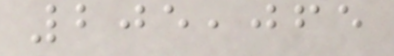205,065
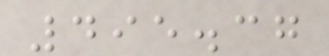495.37
